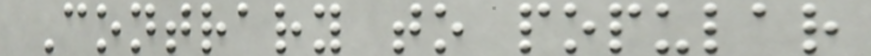Contrary to popular
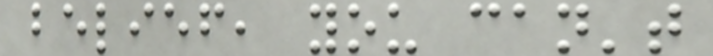belief, you can't
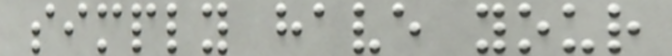simply have your
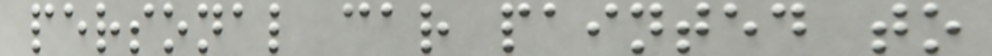personal car painted to
